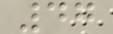47
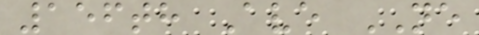156th Ave NE
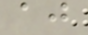aj
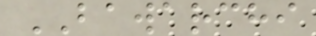BAWARCHI
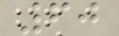60
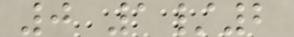0 1/2
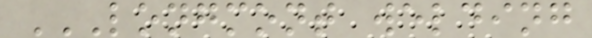LONGMONT WELDING
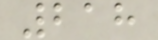218
